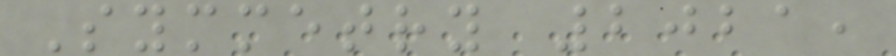Symmetry 2021,
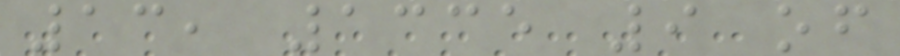13, 1335 9 of
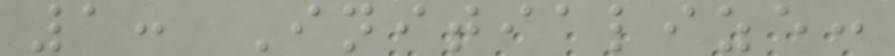1: Initialize:
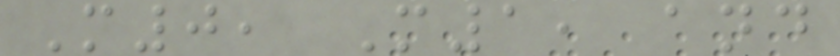M0, M1, and
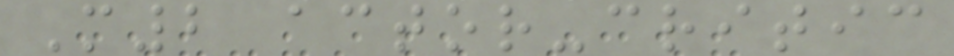M2 actor-critic
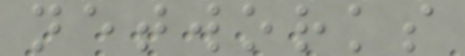networks
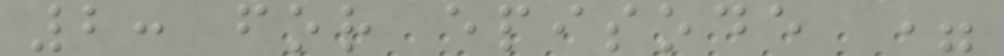2: for episode =
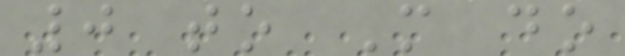0 to M do
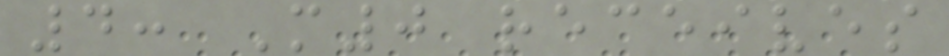4: M0 receives
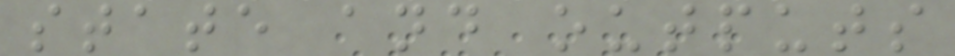state and outputs
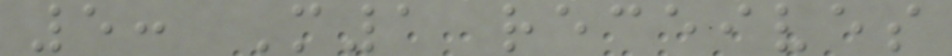5: M1 receives
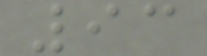93
